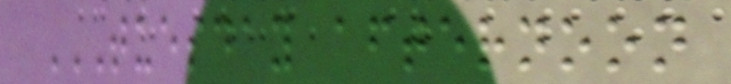TUESDAY AFTERNOON
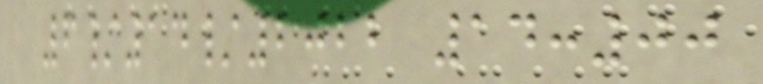6/14/2022 14:00
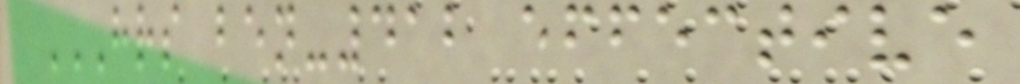HRS BEN-412 EFFECTIVE
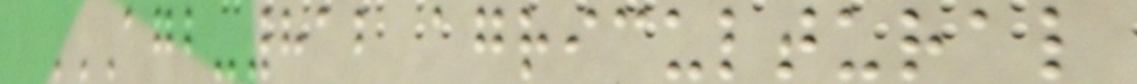AGB-812 AGRICULTURAL
